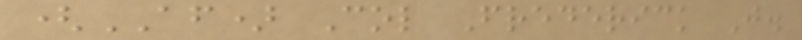(AF) Col Frederick J.
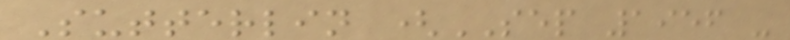Sutterlin (SEP 1956 -
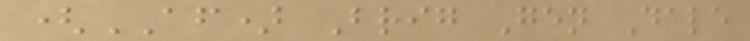(AF) Brig Gen Dale
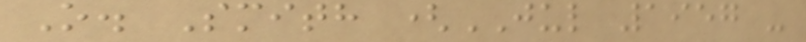O. Smith (JUL 1957 -
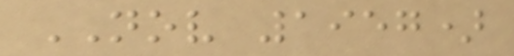NOV 1957)
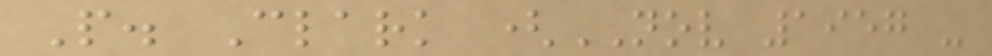P. Clark (NOV 1957 -
